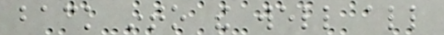back into the well all
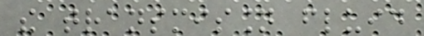the transmission fluid
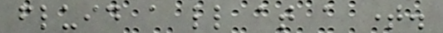fluid a little at a time.
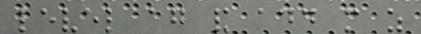level again and add more as
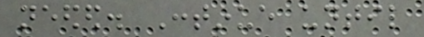needed. Continue until
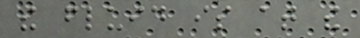the fluid is at the
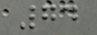74
